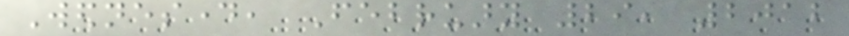Wednesday, February 29, 2012
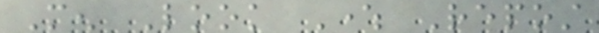Men Look Where Repost
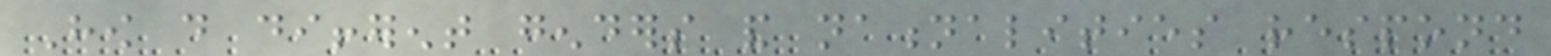How do different genders and nationalities respond
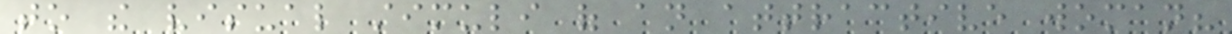to the visual stimuli of an attractive woman?
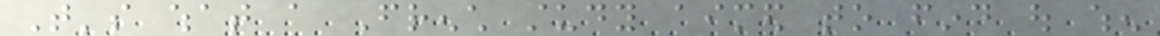That's what a French study aimed to find out when
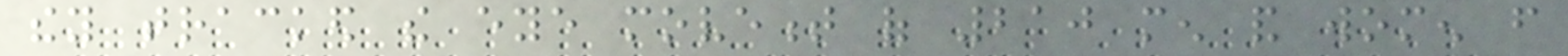they tracked the eye movement of 210 men and women from
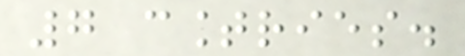7 countries.
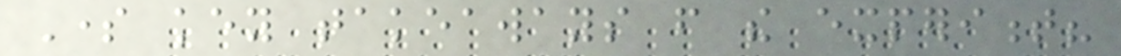Some key takeaways from the experiment?
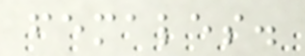females.
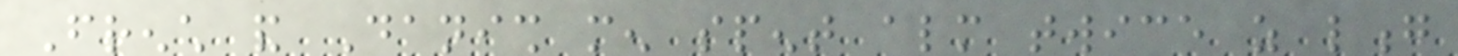French and Danish men spent almost twice as long
